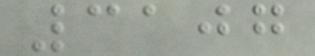3107
